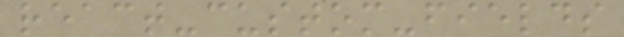react-custom-fields
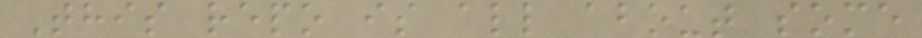This repo is all about some
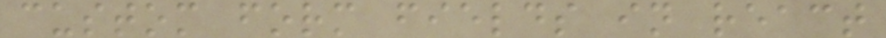custom form fields in react
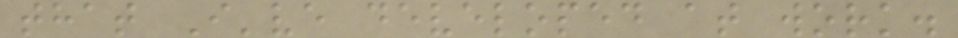that I've developed at work.
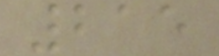215
